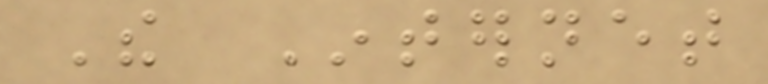The Internet
